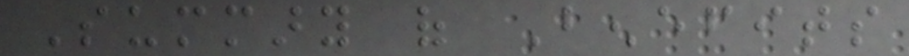Summary of Benefits
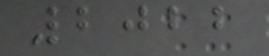2022
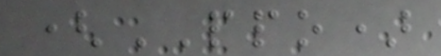(PPO)
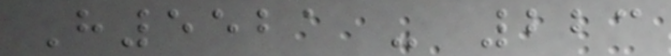H5521 - 223
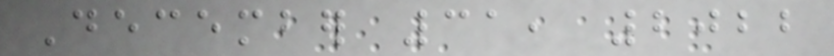December 31, 2022
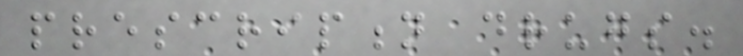prescription drugs.
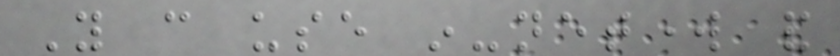You can use in-network and
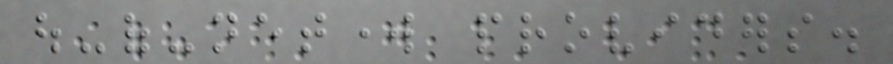out-of-network providers.
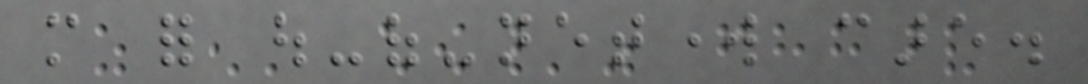more for out-of-network care.
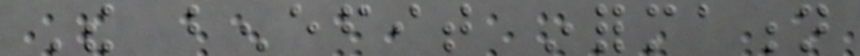The benefit information
